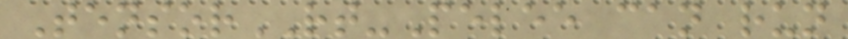TensorRT-Pelee can run
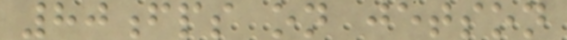80fps on jetson
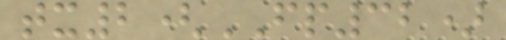tx2(FP32)
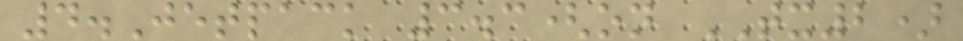4.Jetpack 3.3(on TX2)
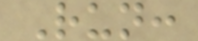Run:
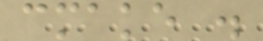cmake .
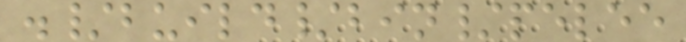./build/bin/pelee
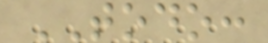TODO:
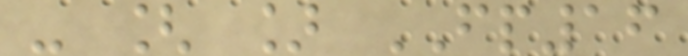- [ ] FP16
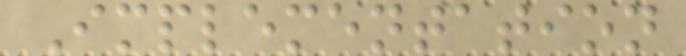Implementation
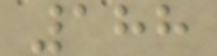188
